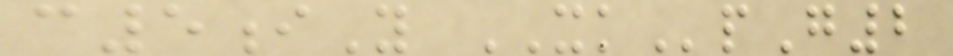c5iY XKpG2
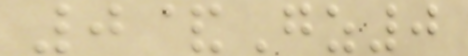0&Gz0
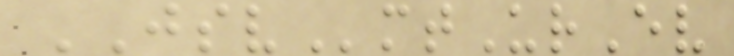JSVmtUrEv
